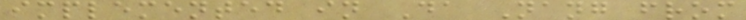implemented in Da Nang from
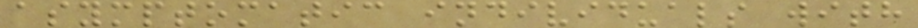asymptomatic individuals with
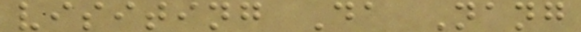visiting Da Nang
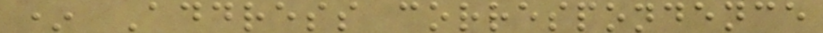* Address correspondence
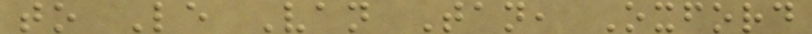to Le Van Tan, Oxford
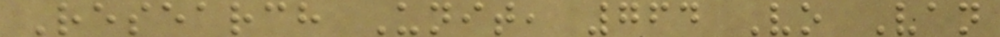Research Unit, 764 Vo Van
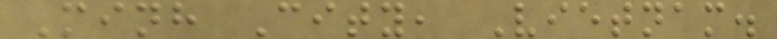Minh City, Vietnam.
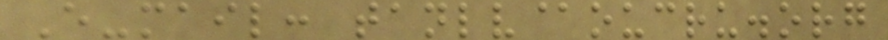E-mail: tanlv@oucru.org
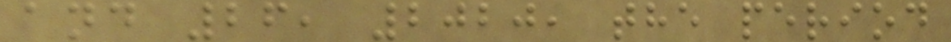and 26, 2020, the period
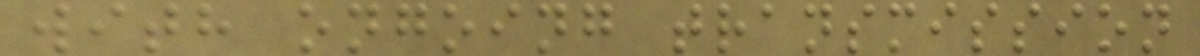with ongoing transmission
